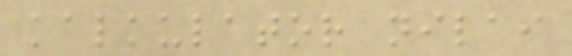kalkulator nilai
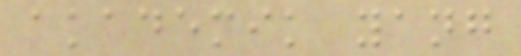akademik yang
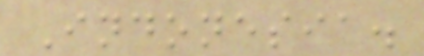Indonesia.
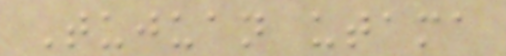Tujuan utama
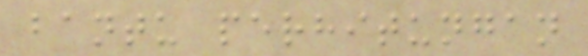bantu perhitungan
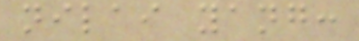nilai yang:
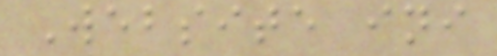Website ini
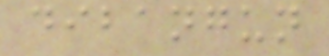dibangun
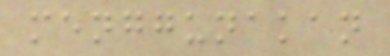menggunakan
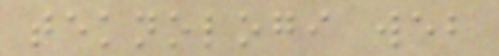teknologi web
